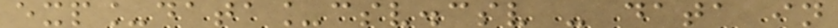exp_data_csv.csv - data in
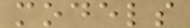models
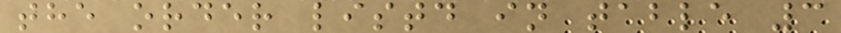the order listd in table 3
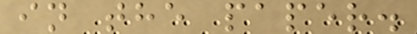in the paper.
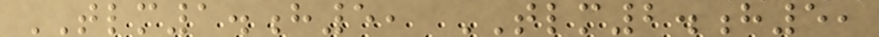TLM1.h5, TLM2.h5,
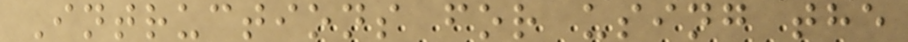Intructions for using the
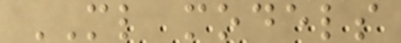ML models
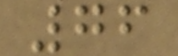76
